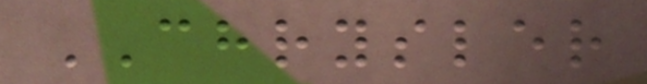CHRYSLER
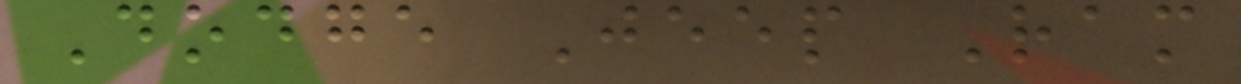Dodge Jeep Ram
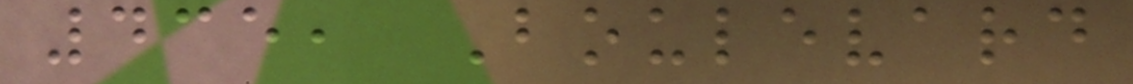435, Boulevard
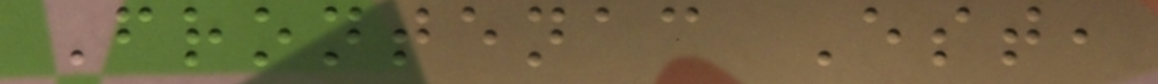Frontenac Est,
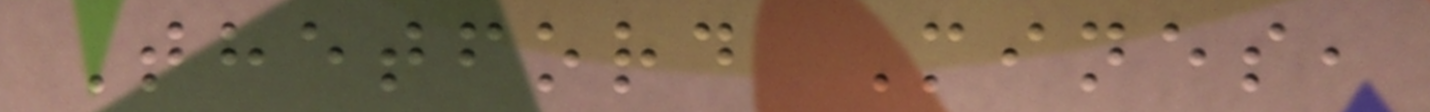Thetford Mines,
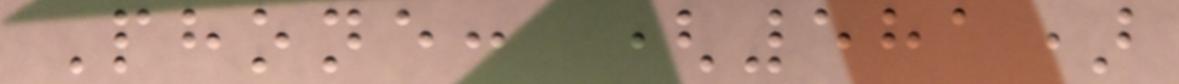Phone: (581)
